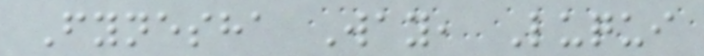Fynesha Way, Luqui
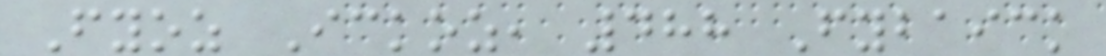Fyoz Ickoz, 488 Fybaick
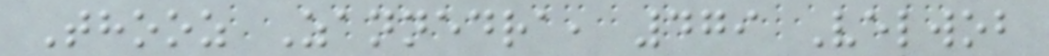Thooz Zannedra, 479 Velwob
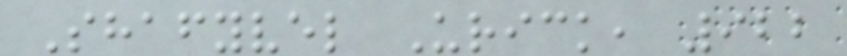Shafyvel Urick, 922
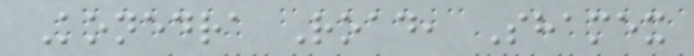Konedra Road, Shamex
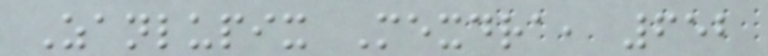Zanlupix Mexdra, 652
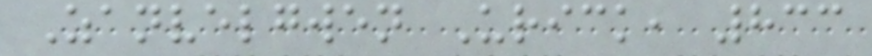Zanvelgwen Urick, 833
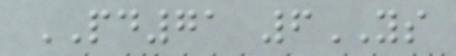PD71 6YS
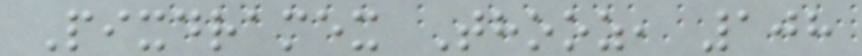Pixdramex Thooz, 108
